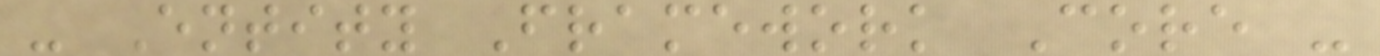- Entity Framework Core -
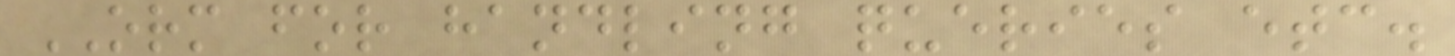ORM for handling queries etc.
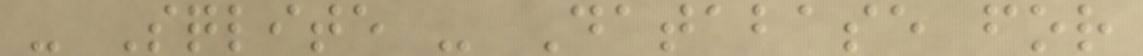- Sqlite - Database for
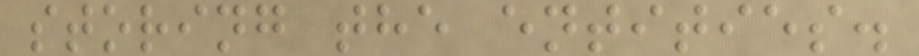storing the entities.
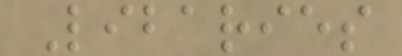Libaries
